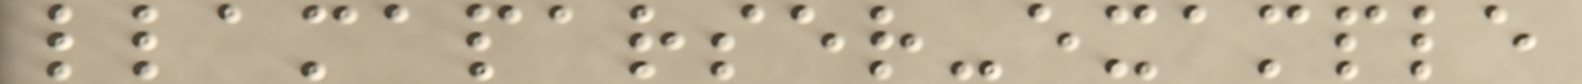llamaparser-example
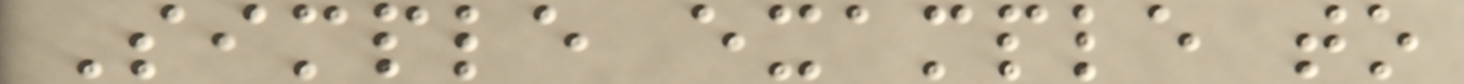Simple example to
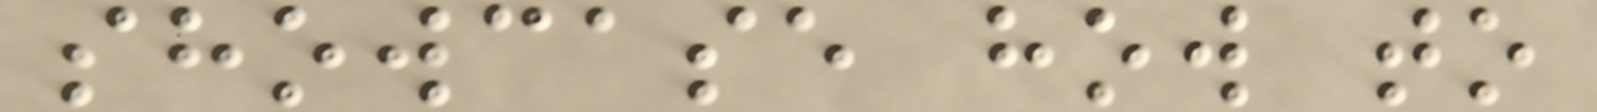showcase how to
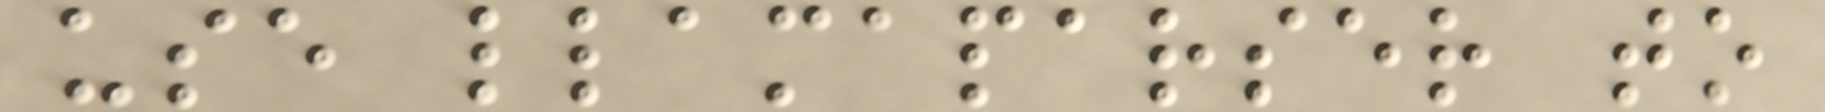use llamaparser to
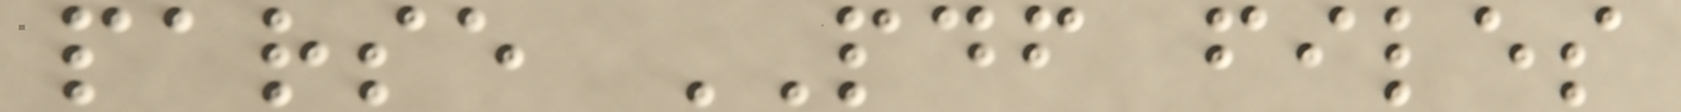parse PDF files
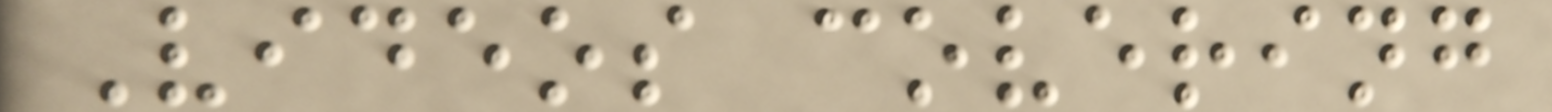Videos covering
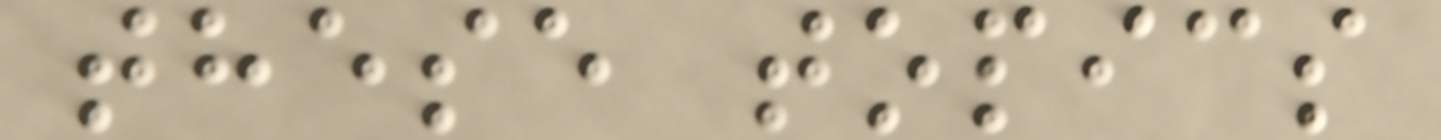these topics
